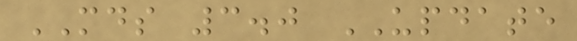MDS 3.0 UPDATE
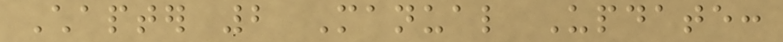Chapter 2 Manual Update:
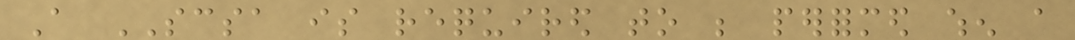A SCSA is required to be performed when a
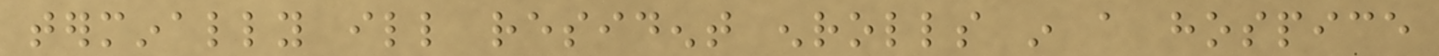terminally ill resident enrolls in a hospice
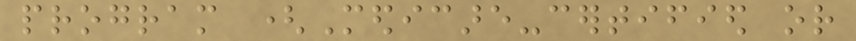program (Medicare-certified or
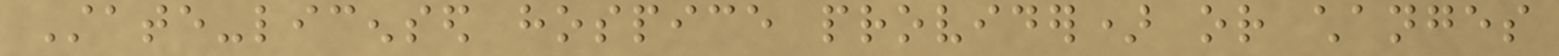State-licensed hospice provider) or changes
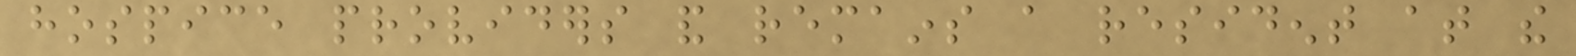hospice providers and remains a resident at the
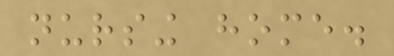nursing home.
